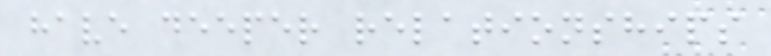have deeper relationships
